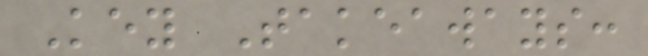Key Takeaways:
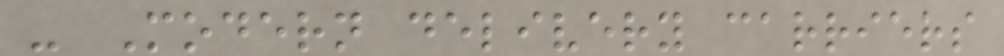- Modern delivery carriers
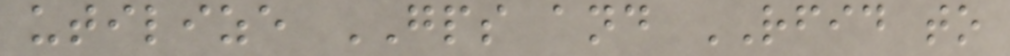utilize GPS and RFID to
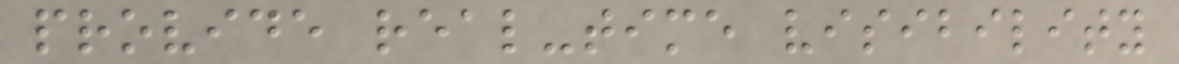provide real-time visibility
